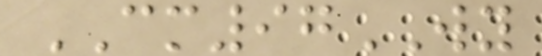CM97WY
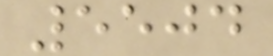5504
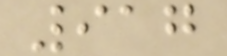917
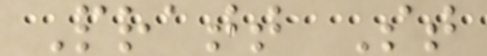Pratt St
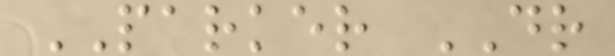PARKER DR
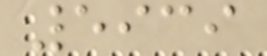5939
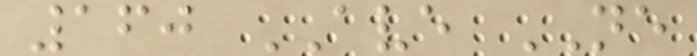160 AVE NE
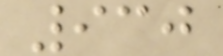930
